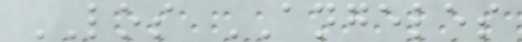LOS ANGELES
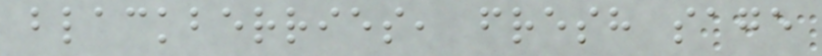blackberries, fresh sage
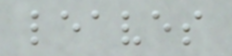leaves
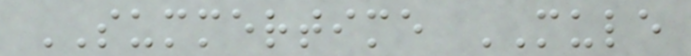SUMMERTIME MULE
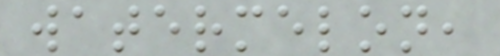watermelon,
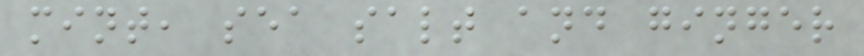mint, sea salt and ginger
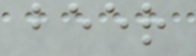beer
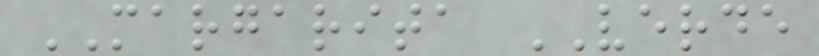MARGARITA VERDE
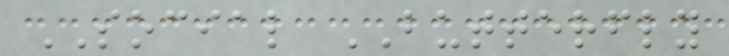SOCIAL BUTTERFLY
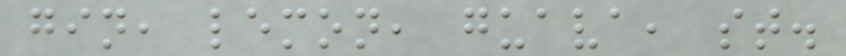gin, lemon, guava, st.
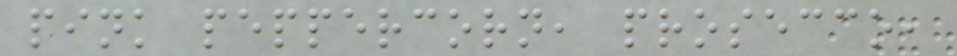pink peppercorn, prosecco,
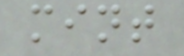mint
